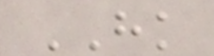HK
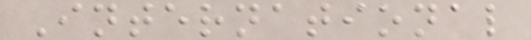International
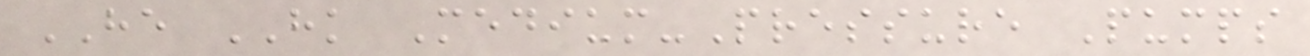HE HK Medium-Pressure Pumps
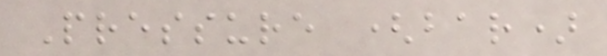Pressure (bar)
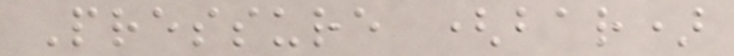Pressure (bar)
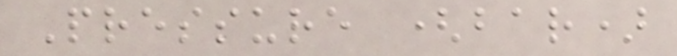Pressure (bar)
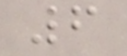6
